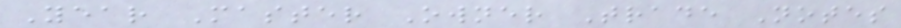Year Master Owner Trade Notes
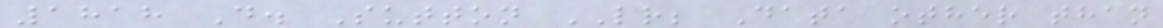1818 D. Sutton LR; Data other than
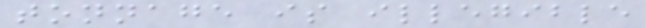tonnage is illegible
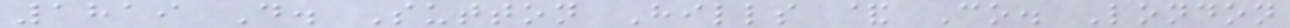1819 D. Sutton Hills & Co. London
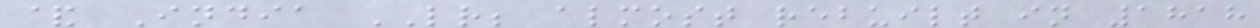& India LR; almost rebuilt in 1818
